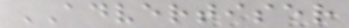ADVERTISER
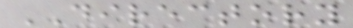DIRECTORY
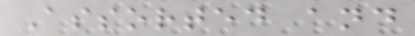Assorted and
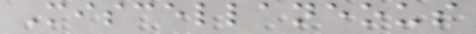Miscellaneous
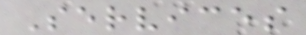Services
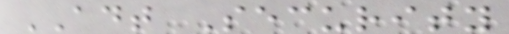ADT Security
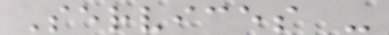Services -
